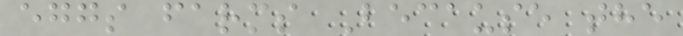eggs farms Because the
